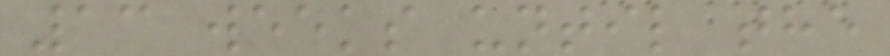13 weeks until the
